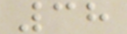38
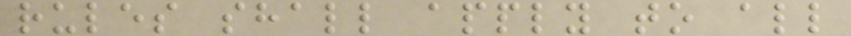rules shall apply to all
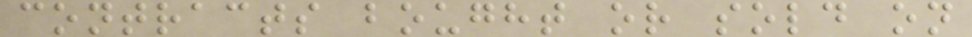contracts bought or sold on
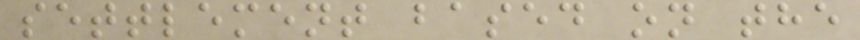settlement based on the
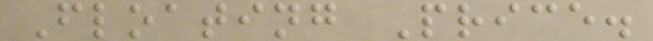Floating Price.
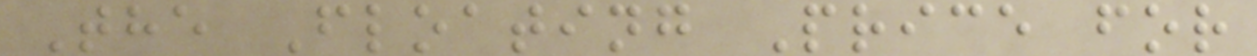The Floating Price for
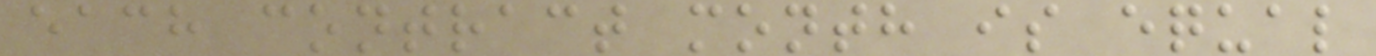each contract month is equal
